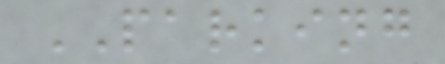PARKING
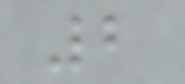2
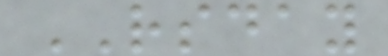RSDAY
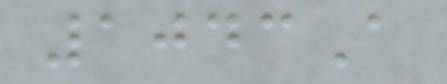1043A
